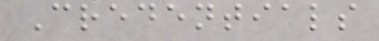Credentials
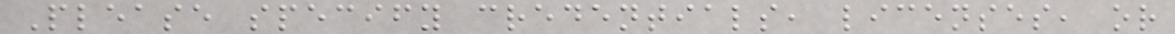Please specify credentials, licenses, or
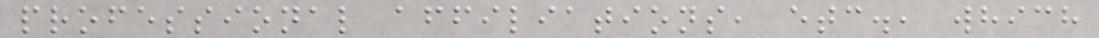professional affiliations, etc., which
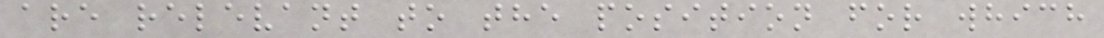are relevant to the position for which
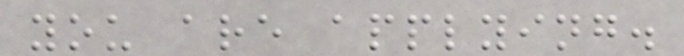you are applying.
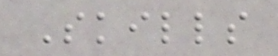Skills
